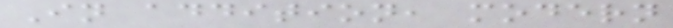In addition, modern
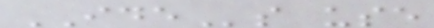IDEs use
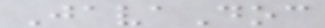JavaDoc
